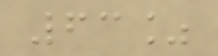63%
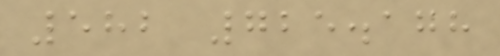582 725.178
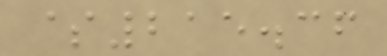$215.36
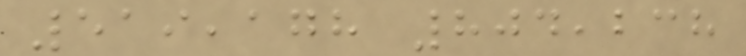519,178 804,238
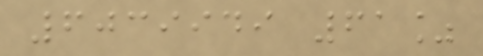6039949 61%
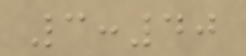3:40
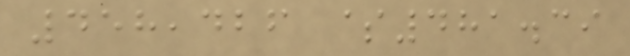458,426 $481.39
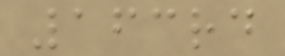163rd
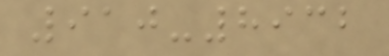910-8932
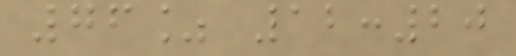76% 12:20
